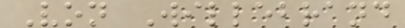Von Willebrand
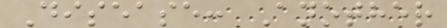Disease: Another
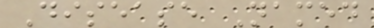Disease Named
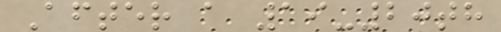After a 19-20th
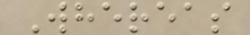Whereas
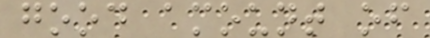good amount of
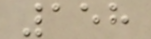158
